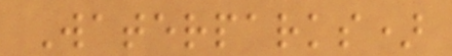Waterparks)
